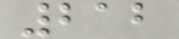212
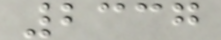2337
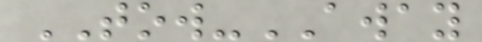TOW-AWAY
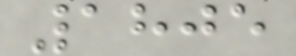1805
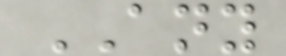ANY
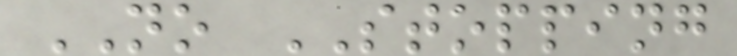NO STOPPING
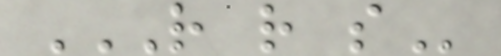R R S
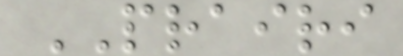PRAIRI
